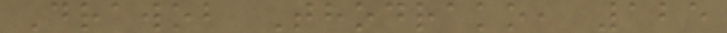Drawob Thodrako, 125
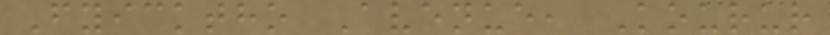Fyicktho Avenue, Kourur
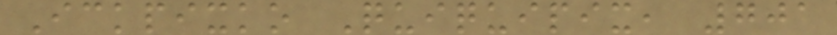Ickpixko Quiquipix, 701
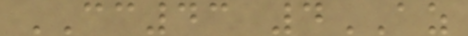CC43 4AZ
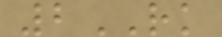2RK
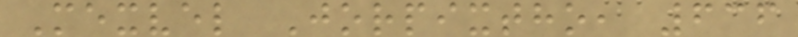Mexvel Jorpixtho, 636
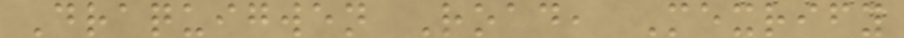Draquigwen Road, Mexrify
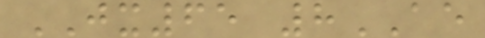JX65 8AE
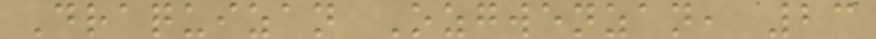Draquizan Ozgwenzan, 23
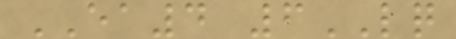EA4 6LQ
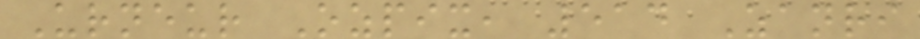Urneur Ozpix, 514 Zanri
